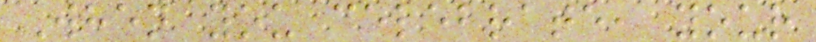When you celebrate, your
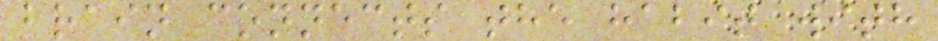brain connects the habit with
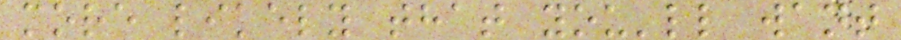more likely that you'll want
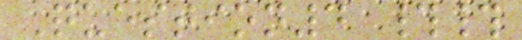Question4 ##
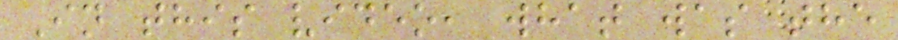In this video, what was the
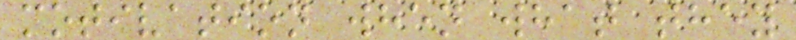motivation when what they
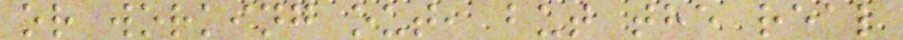or working out, but the real
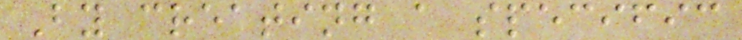By creating a specific
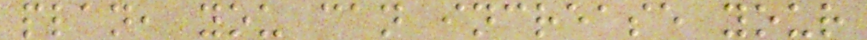plan, you can increase your
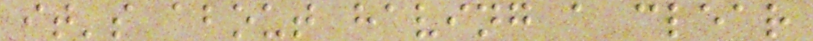it's about having a clear
